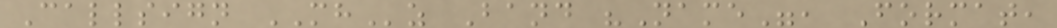Callsign MHz Band "Name", Format,
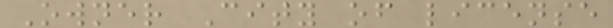Owner City of license
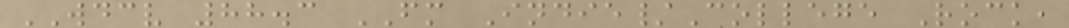WDCV 88.3 FM Indie/College Rock,
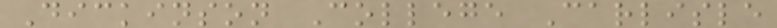Dickinson College Carlisle
